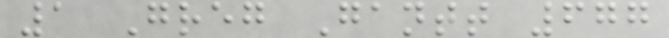1 Greg Gantt 677
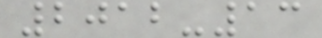2012-13
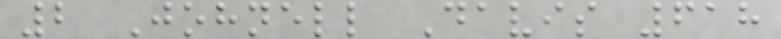2 Johnell Davis 618
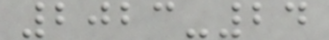2023-24
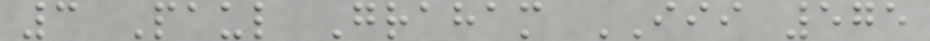3 Paul Graham III 575
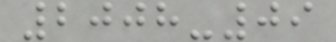2008-09
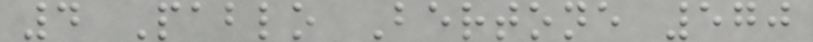4 Pablo Bertone 570
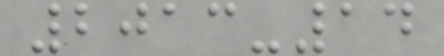2013-14
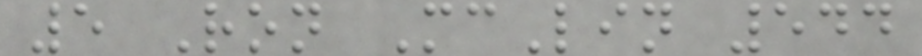5 Ron McLin 544
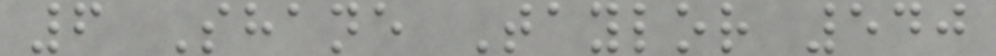6 Shane Taylor 540
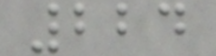224
